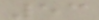53
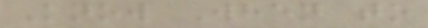Know When to
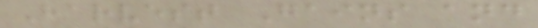Harvest Gains and
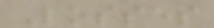Losses
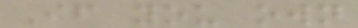If you own
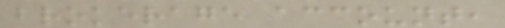brokerage account,
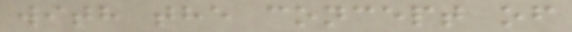with the concept of
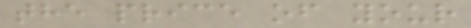the price of your
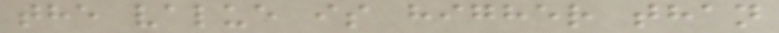the value is higher than
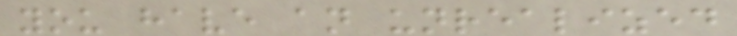you have an unrealized
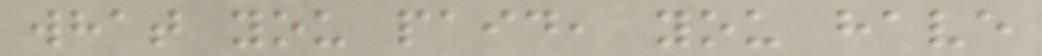what you paid, you have
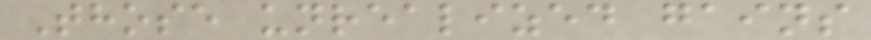Those unrealized gains
